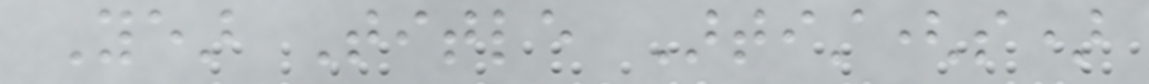Year Title Artist(s)
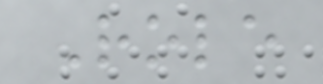Role
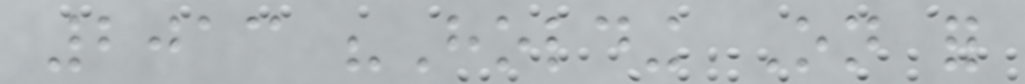2013 "Holding On for
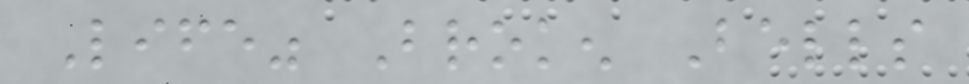Life" Broken Bells
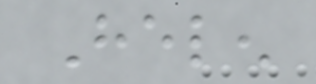Helen
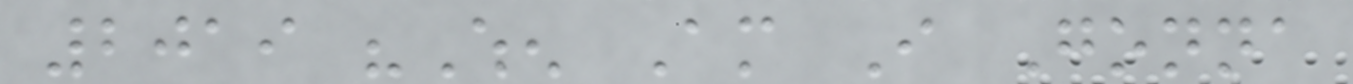2019 "When Am I Gonna
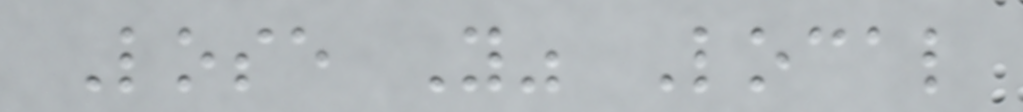Lose You" Local
